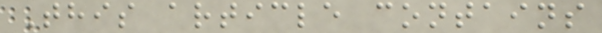This article contains
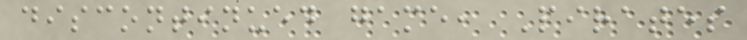discontinued game, Pirates
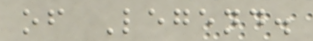of Legend.
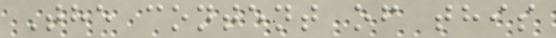The content of this
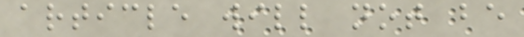article will not be
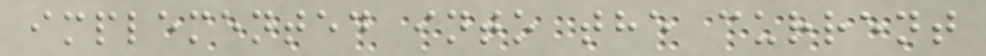implemented into the current
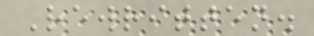Rewritten.
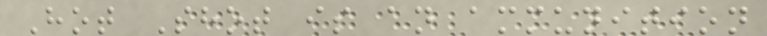Hot Shot is an ammunition
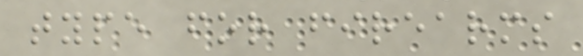type for firearms
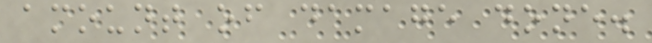amount of damage done.
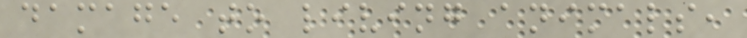damage to living animals,
